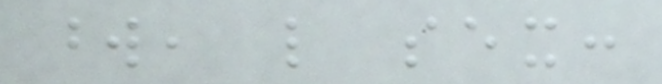word, like sex:
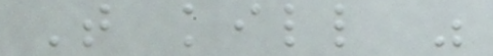That kill was
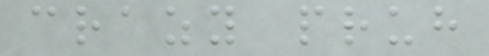crazy pruh
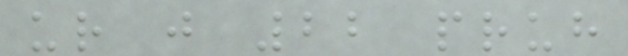ur just 22 pruh
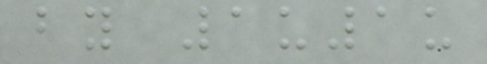by 1u1u
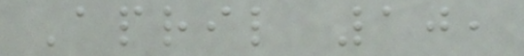April 10,
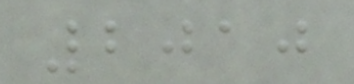2010
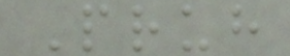Pruh
